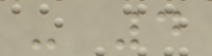- 4
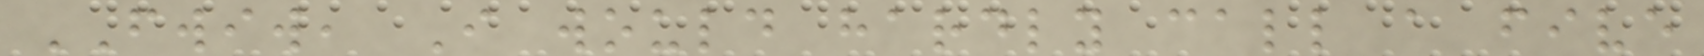FWIW, I would hardly call a five
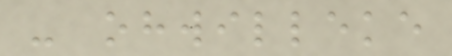- ohwilleke
